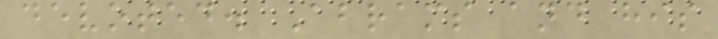devoted. Abrams and his
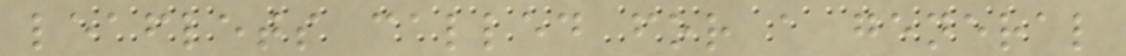leaflets called for a general
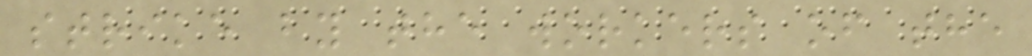strike by the workers of the
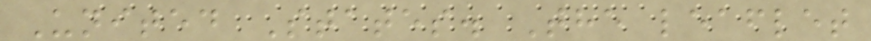United States. The leaflet
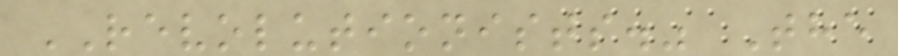REVOLUTIONISTS." The
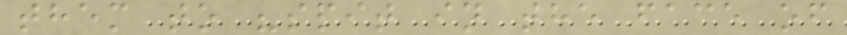them to "spit in the face of
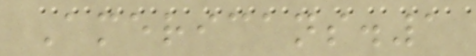Americans.1
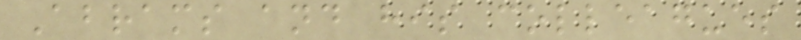Abrams and his colleagues
